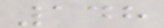148
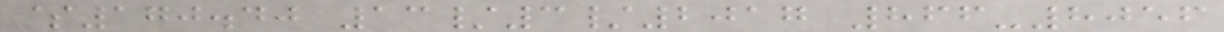$170.40 13/3/2017 866-8056
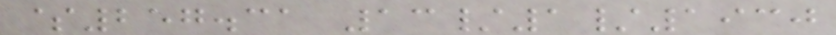$257.31 13/1/1930
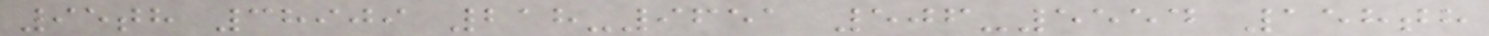95th 38909 218-9651 506-5554 158th
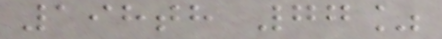198th 77%
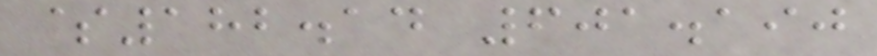$182.14 601.190
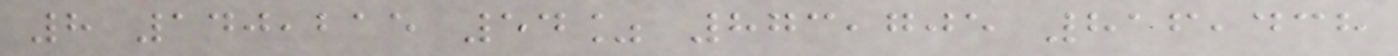8 140,215 54% 873,705 816,438
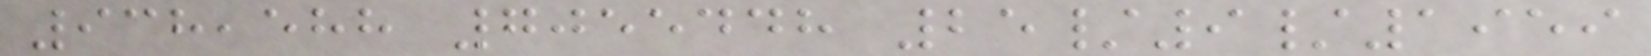938,588 7055448 25/9/1959
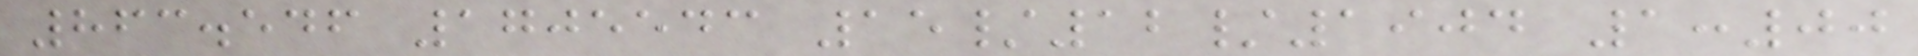863.546 1705543 15/12/1904 1:00
